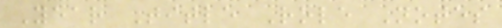Year Title Role Notes
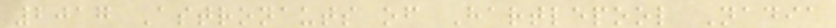2017 Astronauts of Hartlepool Nadia
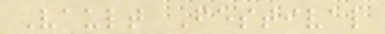Vault Festival
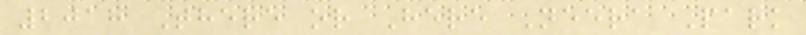2018 There or Here Neera Park
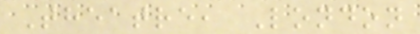Theatre, London
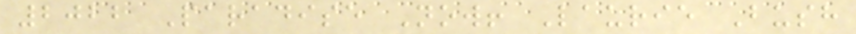2022 Paradise Now! Laurie Bush
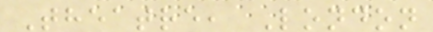Theatre, London
